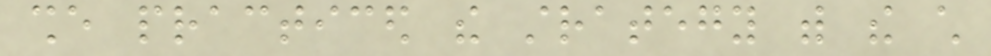she practiced the strategy with the child
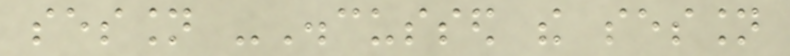session -Discussed the session
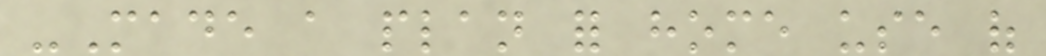-Made a plan for home use of
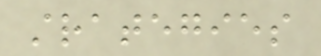strategies
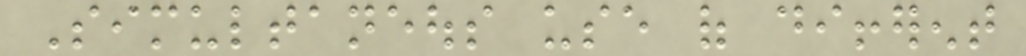Simultaneous use of different
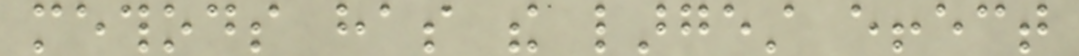methods has the largest effect
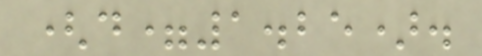(d=1.25).
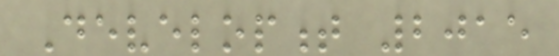Development 2015
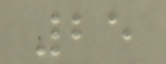25
